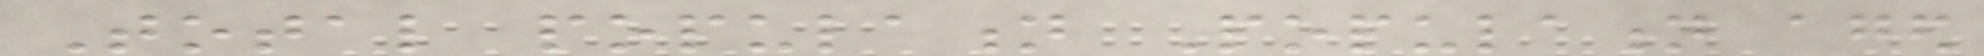Total population Population aged
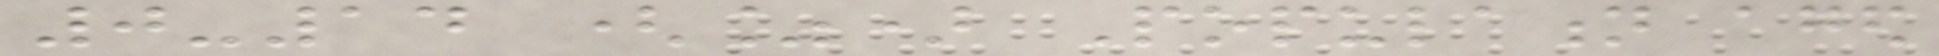0-14 (%) Population aged
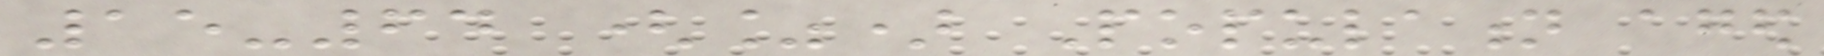15-64 (%) Population aged
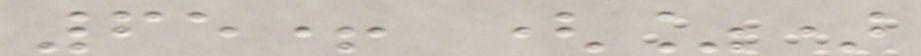65+ (%)
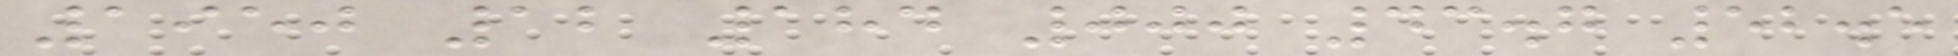1950 12 184 000 43.7 52.5
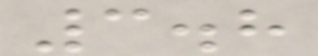3.8
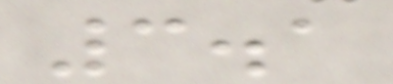3.1
